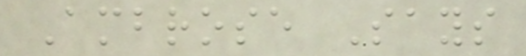Ambrose Says
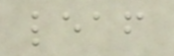leaf
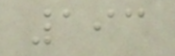193
